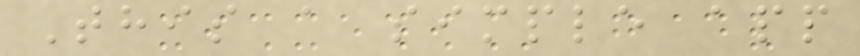This a simple app
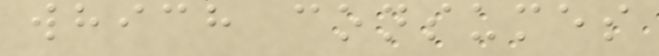which consumes
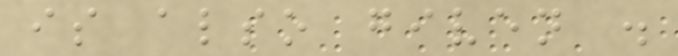is also given .
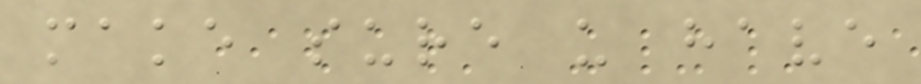make sure u have
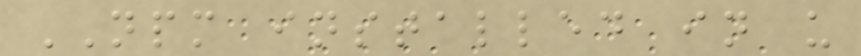NPM installed in u
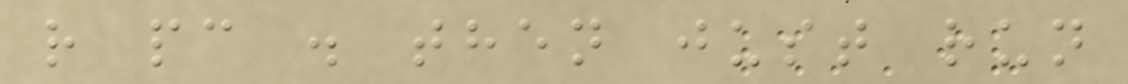r pc . then just run
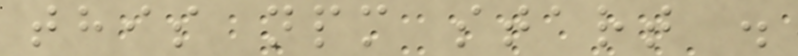this npm start .
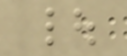|
